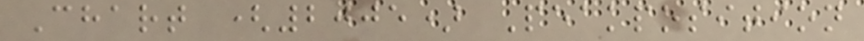Chart (2005) Peakposition
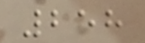258
